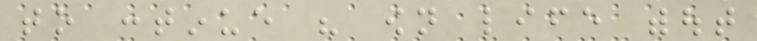to continue his own life without
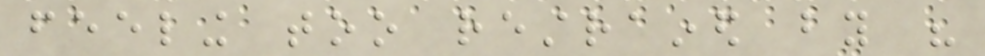feeling too restrained by his
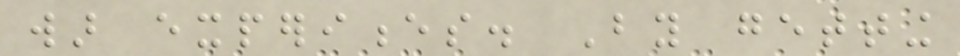war experiences. By getting
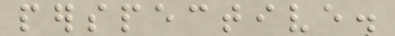perspective.
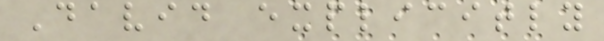David explicitly
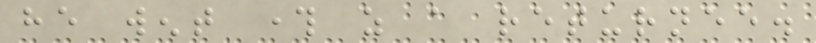he went through as a returnee.
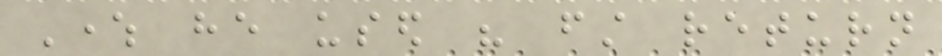Where he used his first return
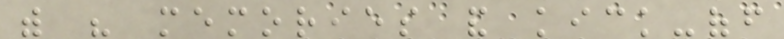with his memories and kick-off
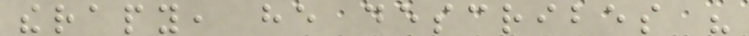therapy, he describes his
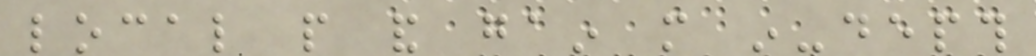local people and gain more in-depth
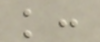knowledge:
